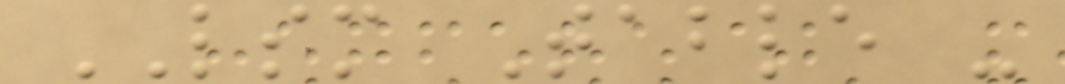LSM Table -
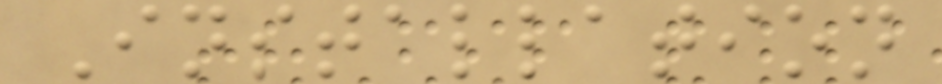Installation
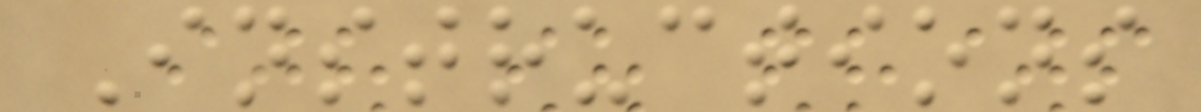Instructions
